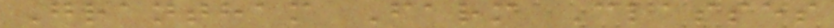Grantham Farm Classes
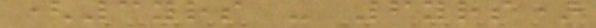(3yrs - 6yrs)
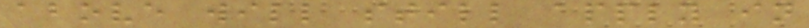above will still apply in
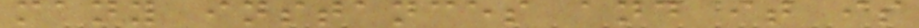many instances and it is
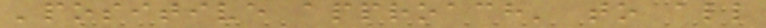'positive approach' to all
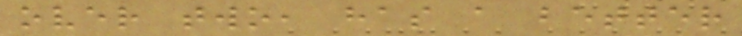over two, has a better
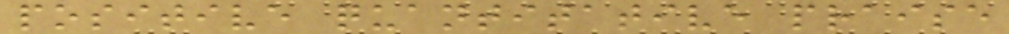positive quantitative praise
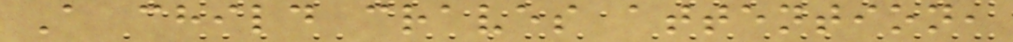A child craves attention,
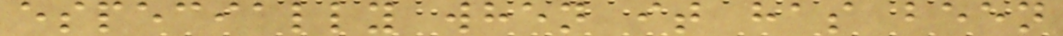especially when it has been
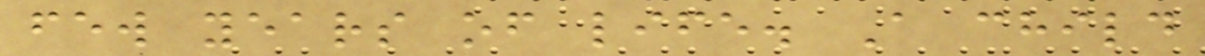few years of life. A child
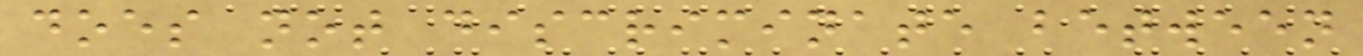does not discriminate between
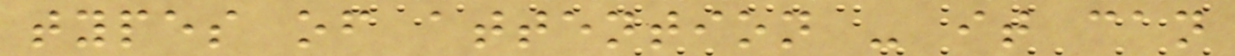types of attention - it can
